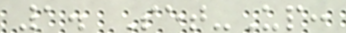1. Set-Up:
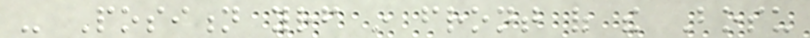- Position yourself in front of the Bosu
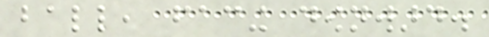ball, facing downward.
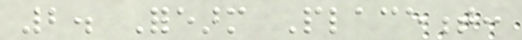2. Forearm Placement:
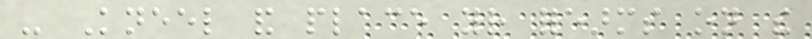- Kneel and place your forearms on the
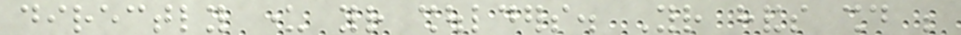directly under your shoulders. Your hands should be
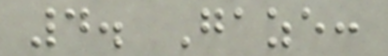4. Gaze:
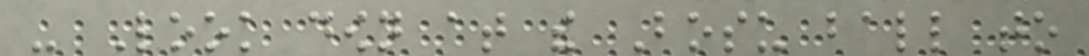- Look down at the Bosu ball to
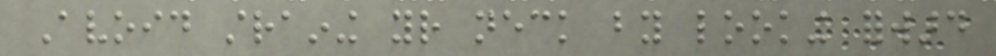Avoid straining your neck by looking forward
